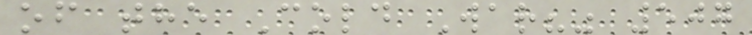of the Cold War?" 507
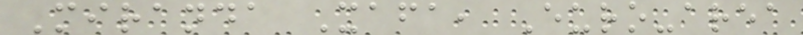Miranda Xafa, Euro-area
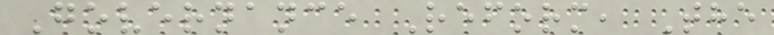Governance Reform, The
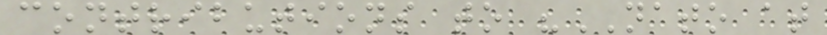contributions to "NATO at
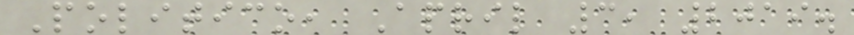Politico, April 3, 2019.
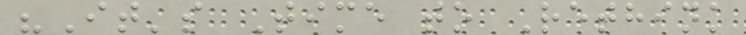"It's Time to Rethink
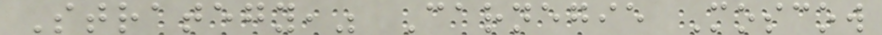Strategy," Carnegie Moscow
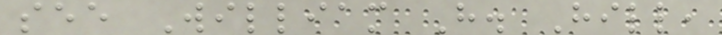see William H. Hill,
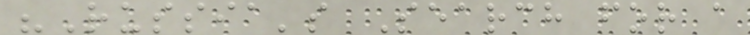"Russia's Search for a
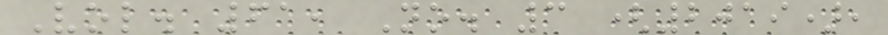Vol. 61, No. 3 (2019),
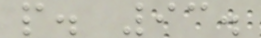p. 93.
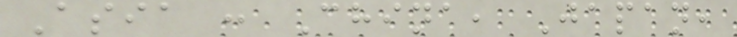Asia : China, Japan,
